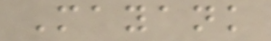Mayank
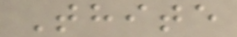Thite
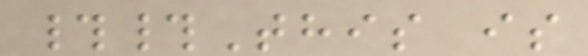##This is
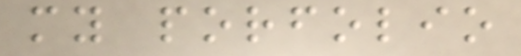my porfolio
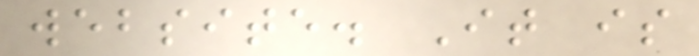website. It is
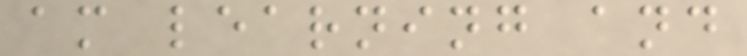am learning and
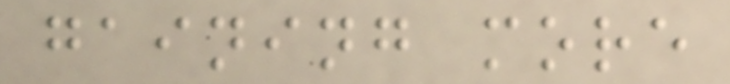gaining more
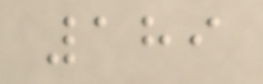189
